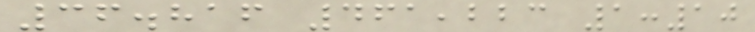36.816 461,223 1:10
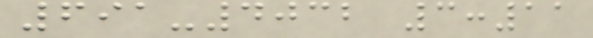691-4032 3:11
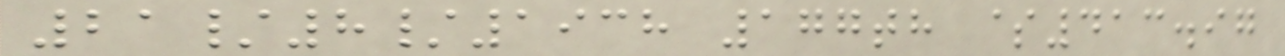21/8/1938 177th $413.97
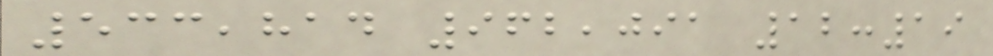533,814 962,091 12:19
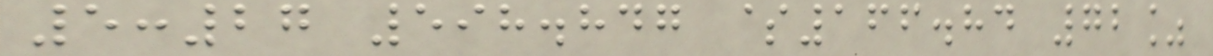5:27 598.847 $166.84 72%
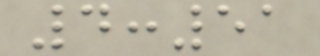4:51
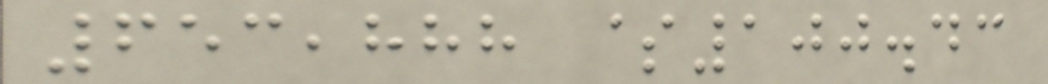653,888 $100.43
